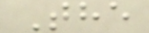The
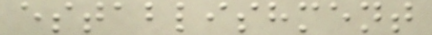establishment
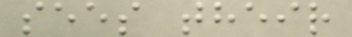sees their
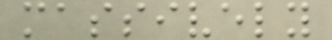massively
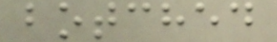botched
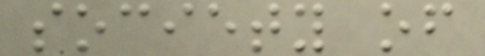society of
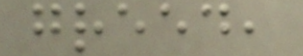greed,
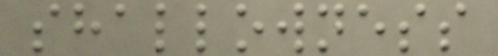shallowness
